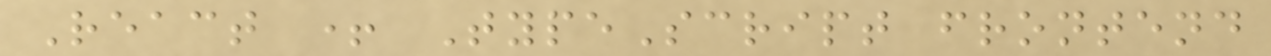React + TypeScript frontend
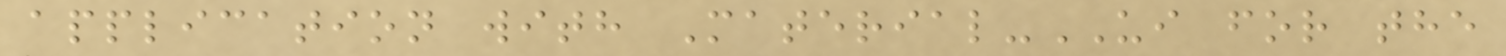application with Material-UI for the
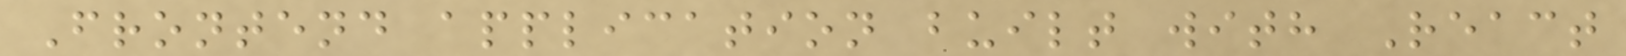Frontend application built with React
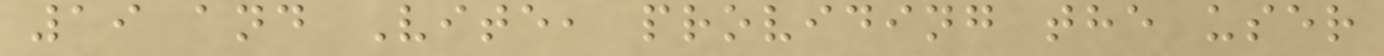19 and Vite, providing the user
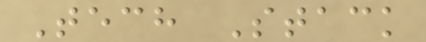Tech Stack
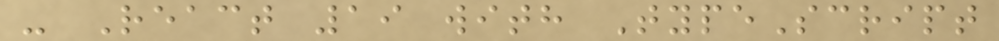- React 19 with TypeScript
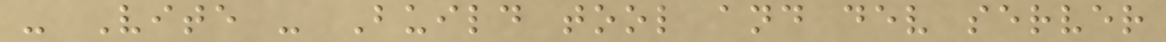- Vite - Build tool and dev server
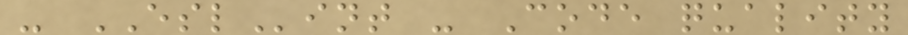- ESLint - Code quality
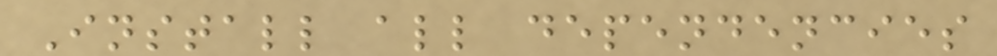Install all dependencies
